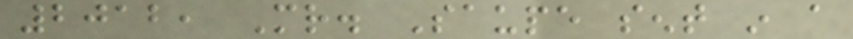2012, Mr. Saupe sent in a
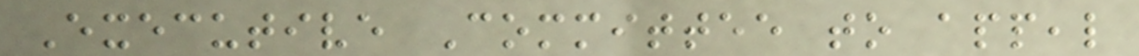Executive Committee to appeal
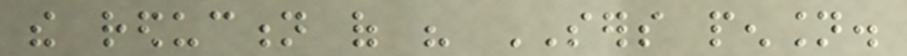the reduction of his SERS pension.
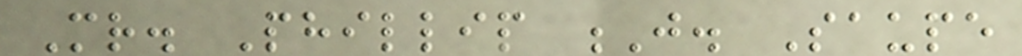Mr. Phillip J. Saupe
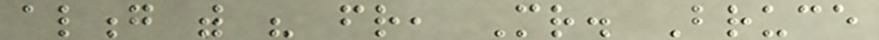along with his friend, Mr. Bruce
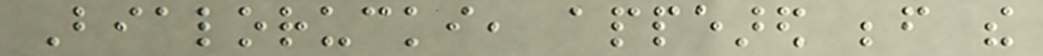Bialorucki, appeared before the
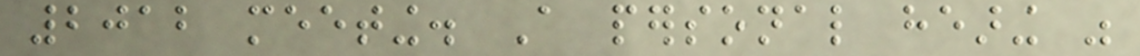2012 meeting. A personal hearing was
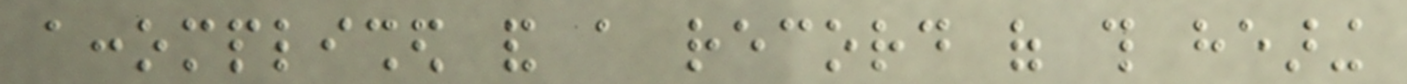accomplished and a record of this hearing
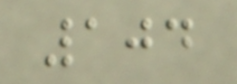104
